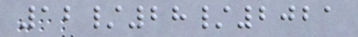12/28/2021
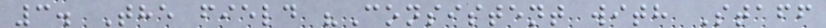3. The field "Consistent with Staff
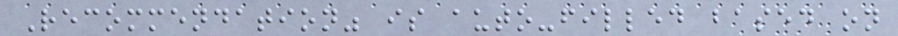Recommendation" is auto-filled based on
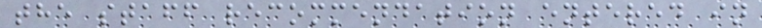the staff recommendation entered in
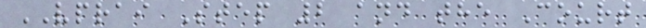VPRAI Step 2 and the Court
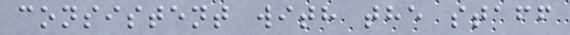consistent with the staff
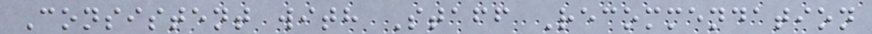Consistent with Staff Recommendation
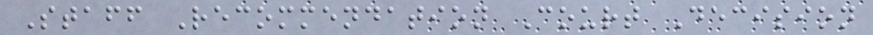Staff Recommendation Court Decision
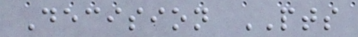Decision PTS
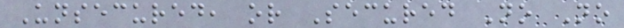Unsecured, or Secured No No
